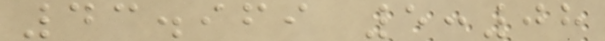43.969 5:08
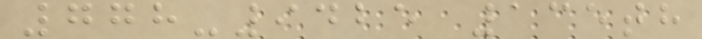778-9425 135th
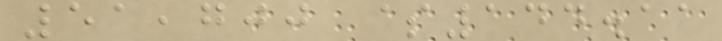51,700 $144.11
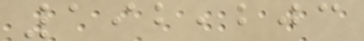192,203
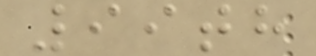99th
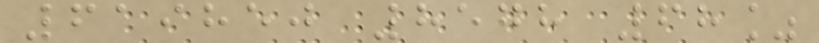619850 8578 68%
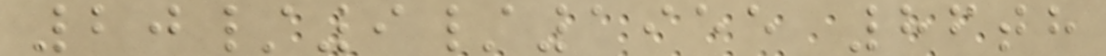20/9/1955 86th
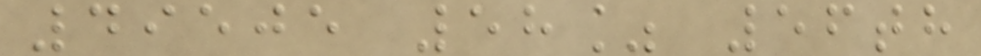49505 58% 56th
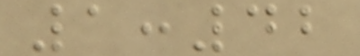1:42
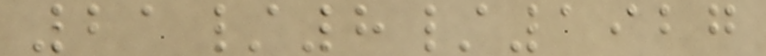21/8/1927
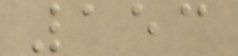153
